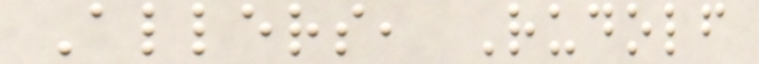Allers, Rudolf
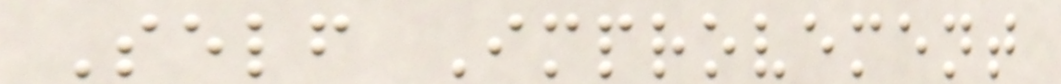Self Improvement
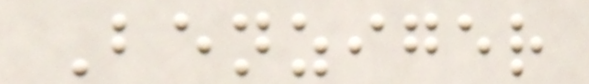Benziger
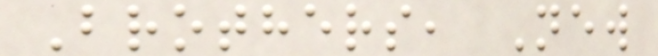Brothers, New
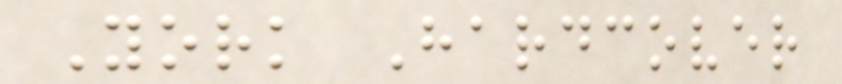York Hardcover
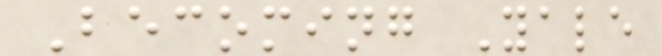Becoming Yale
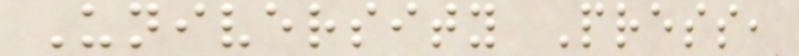University Press,
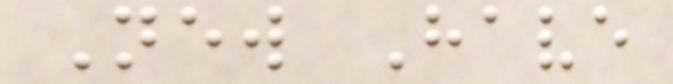New Have
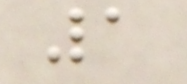1
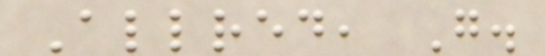Allred, G.
